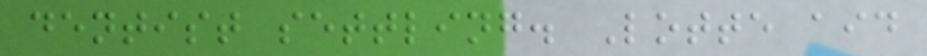dentist settling. Lotte aid
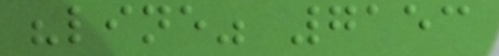"line" 7153
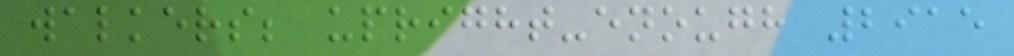walkers; upright-enough 2915
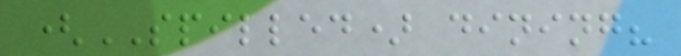(SPILLED) dining?
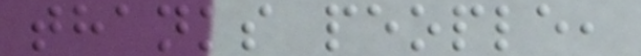thanks people,
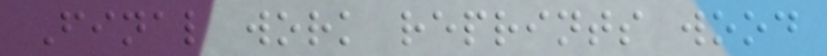Final work reprints wood
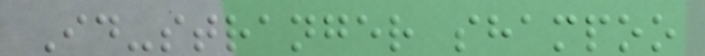Id-stranger shampoo
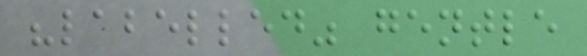"labelled" gentle
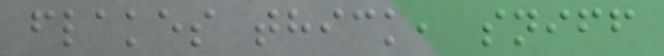flakes thick, sniff
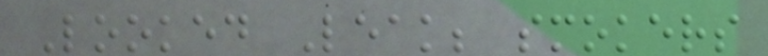Looked Leak; smokers
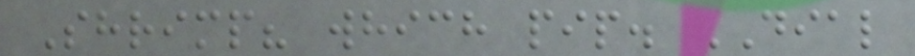Shrimp? which pip. DIAL
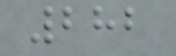282
